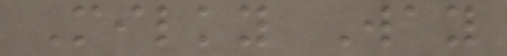Milky Way
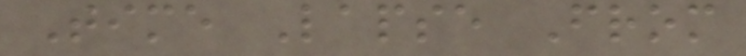Time Lapse From
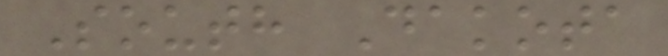South Dakota
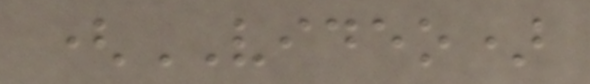(VIDEO)
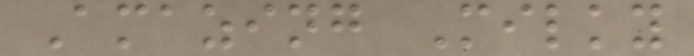Amazing Milky
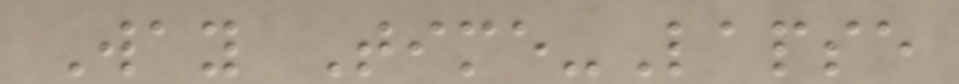Way Time-Lapse
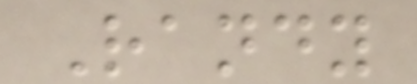Randy
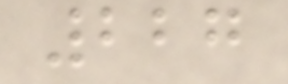227
